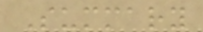Summary
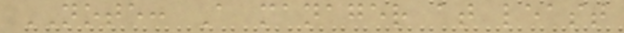NOTE: A manager at least
